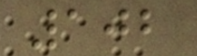102
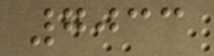7033
